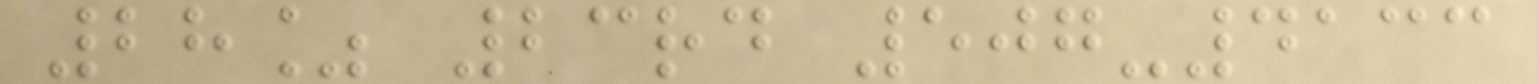28% 23rd 507-4133
